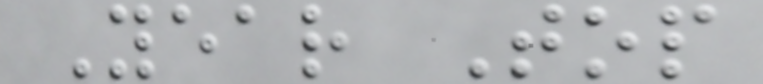Year Top
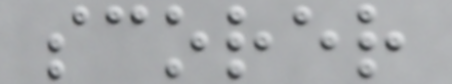scorer
